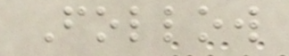Follow
